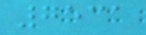7531
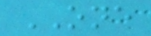ONE
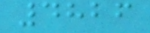4826
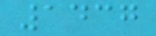1437
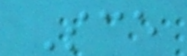Sce
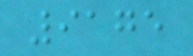9175
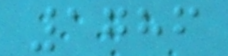1786
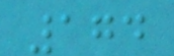174
